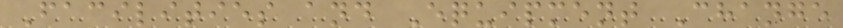Facilities and Equipment Change
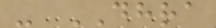- DHRA
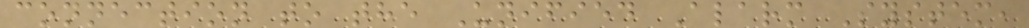connection to the Unified Alarm System,
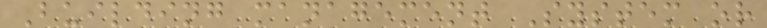Building management System or
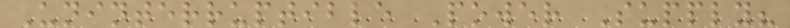Uninterruptible Power Supply?
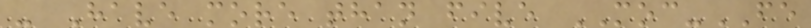- Have more than five MOC-FE
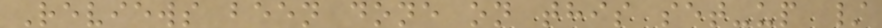Reviews been done on this set-up /
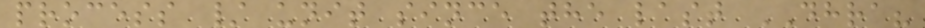process / unit since the last DHRA?
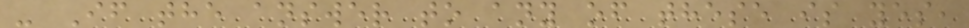- If the answer to any of these is yes,
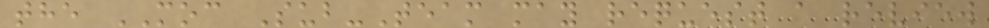the MOC Sub-Team may request a review
